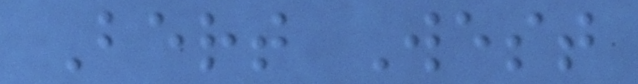Bert West
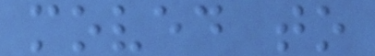moved to
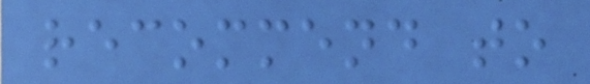recommend to
